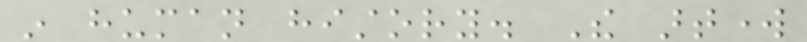in human history. The artwork
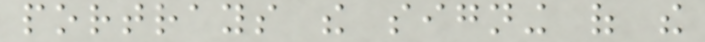portrays the signing of the
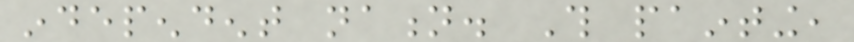independent nation. This painting,
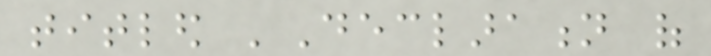titled 'Declaration of
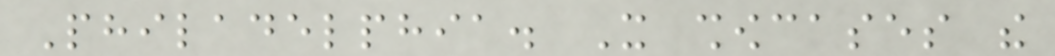Philadelphia. It showcases the
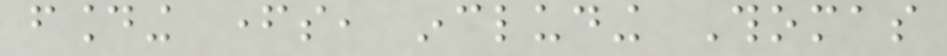founding fathers, including Thomas
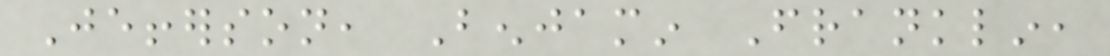Jefferson, Benjamin Franklin,
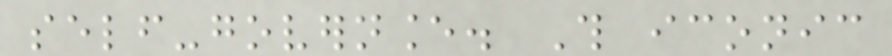self-governance. This iconic
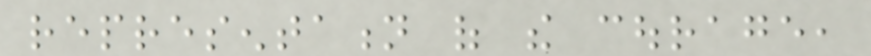representation of the courage,
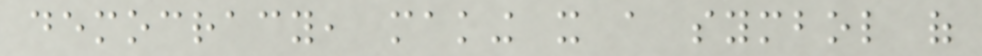democracy, making it a symbol of
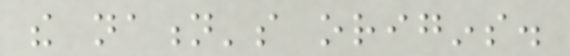the nation's origins.
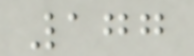177
